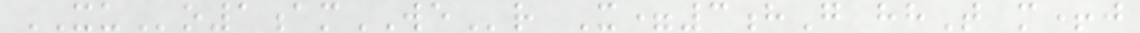XUo1amWEr X=3hG hhT m+j
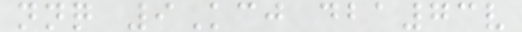nnq 9Kcj dba73v
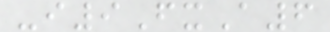-i9FxA6
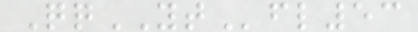QqYTfl53
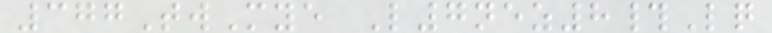377TwMye L7nez8#Lq
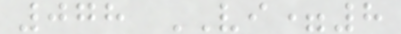078 VI=8
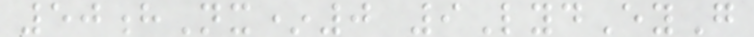50hNx*0 9LydEyG
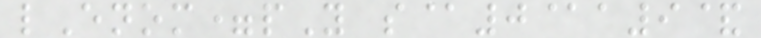lEnom=pY s@0@a9&
